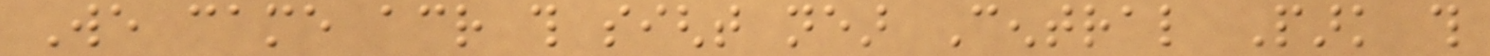We came across this sight near Central Park this
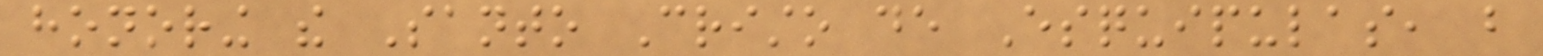honoring the Santo Cristo de Esquipulas, but
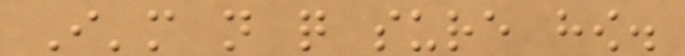I'm not quite sure how.
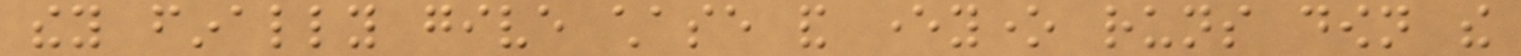they finally give chase and everyone runs down the
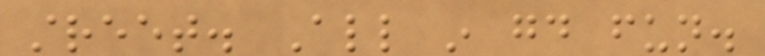street. All in good fun.
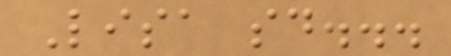Lisa said...
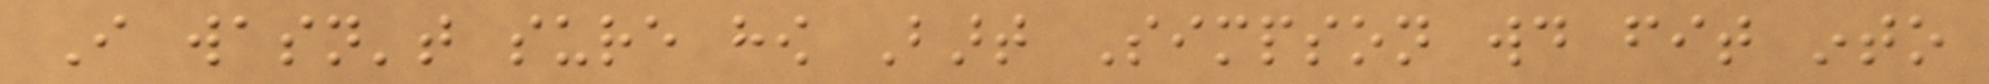I wasn't sure how Bart Simpson would fit into
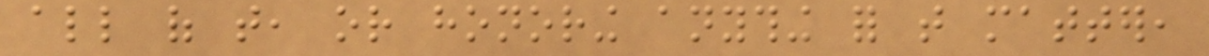all of that, or honoring anything for that matter,
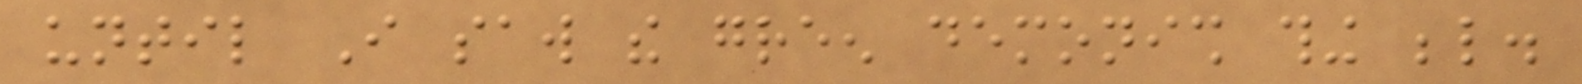until I saw the green demonish thing below.
